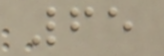65
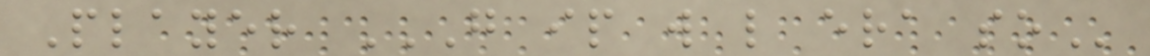Player G IP W L ERA SO
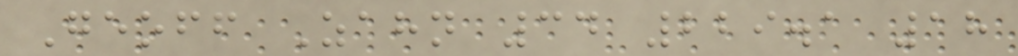Geoff Zahn 34 229.1 18
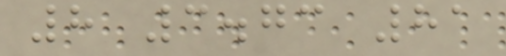8 3.73 81
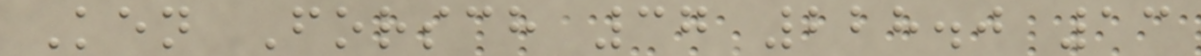Ken Forsch 37 228.0 13
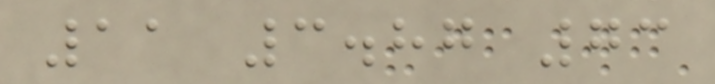11 3.87 73
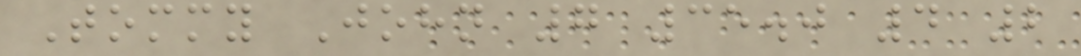Tommy John 7 35.0 4 2
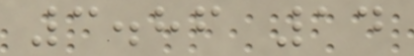3.86 14
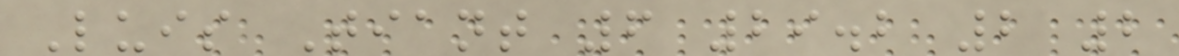Luis Tiant 6 29.2 2 2
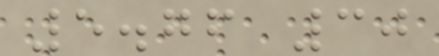5.76 30
